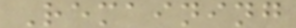Remaining
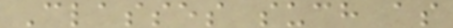Classes such as
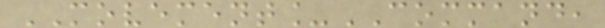MOVEMENT_COMMAND,
